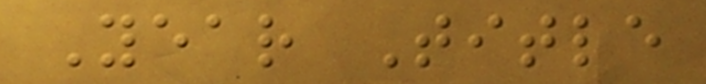Year Title
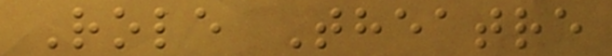Role Theatre
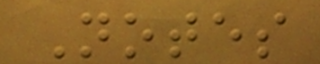Notes
